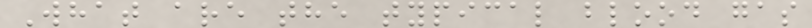What are the typical blood gas
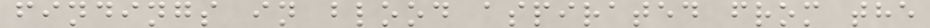findings in blood aspirated from the
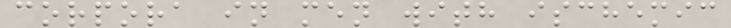corpora in men with ischemic
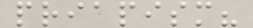priapism?
